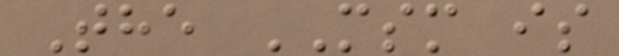The MSM is
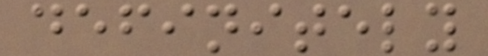definitely
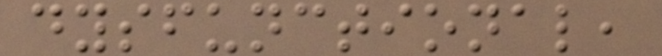dysfunctional,
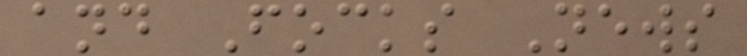and Focks News
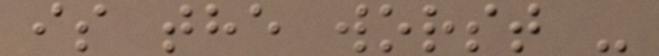is the worst -
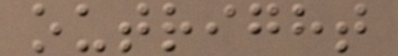outright
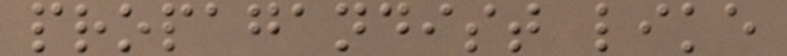propagandist like
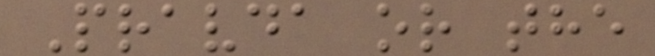Pravda or the
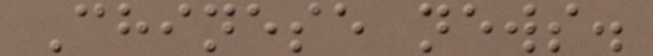Chinese news.
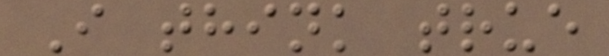I think true
